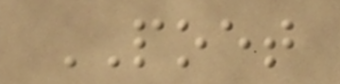POET
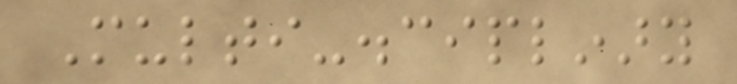Multi-disciplinary
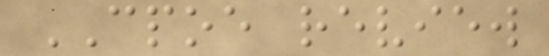CPOE review
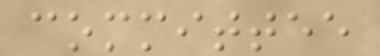committee
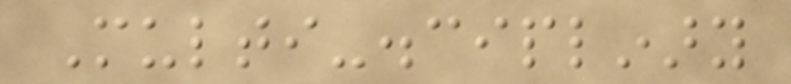Multi-disciplinary
